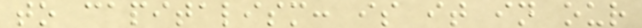to capitalism: is it in our
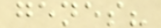genes?
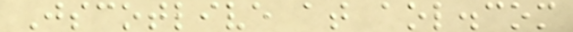Jscotlive at aol.com
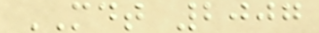MDT 2007
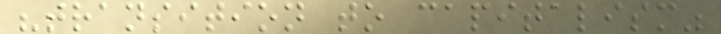"transition to capitalism"
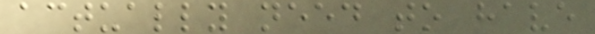actually need to have
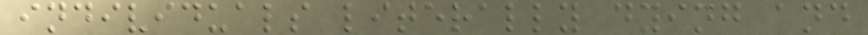individuals literally dying and
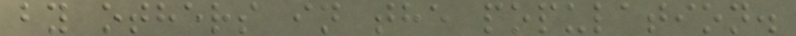by others in the population.
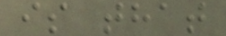is that
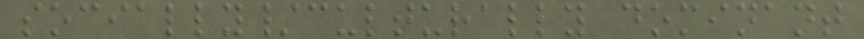socially/culturally dominant
